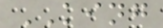KING
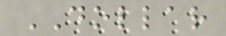DOLLAR
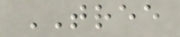TREE
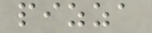pizza
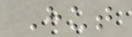Hut
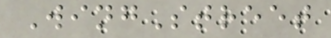WingStreet
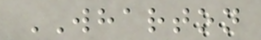WHARTON
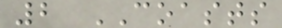2 COASTS
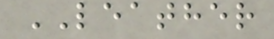LEATHER
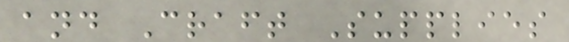and Craft Supplies
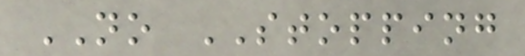NO STOPPING
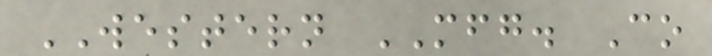WESTERN MFG. Co
